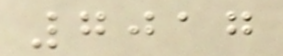7017
